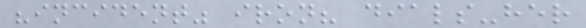"incident" iron? dials-her
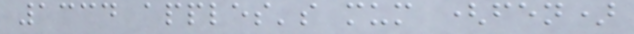1334 apples's mum (fen)
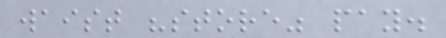waist "store" pay.
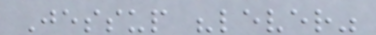Jessup "lever"
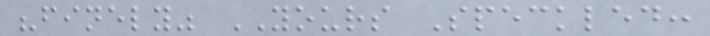"finely" YOURS Speckled:
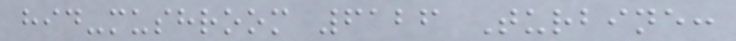hid-mushroom 6126 Turbine:
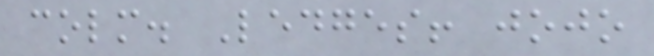colm. Ledges! jojo
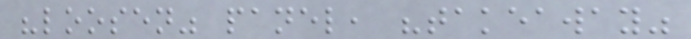"loosen" panel, "takeaway"
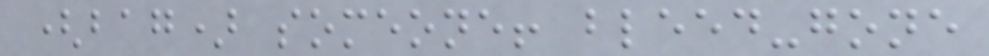(bag) someone! bleed-gone
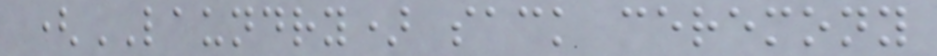(LAUNDRY) sack ceremony
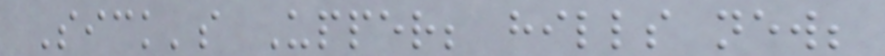Sick's Upper; hills new;
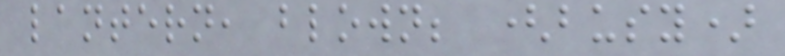lantern, blown; (busy)
